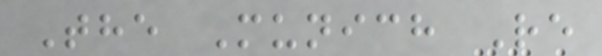The Munich Re
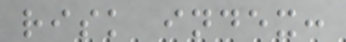risk index:
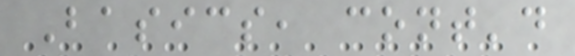Basics, cont'd
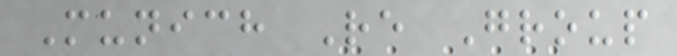Munich Re Group
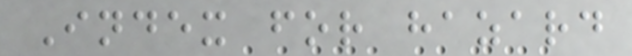Index for hazard
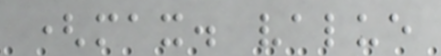(max. value
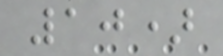10)
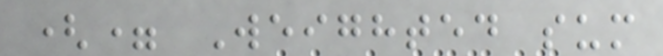(= Weighted sum
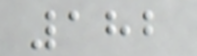182
